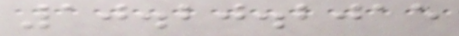10.20.2015
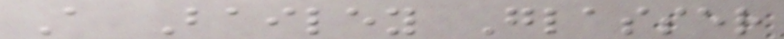A Bailey Glasser
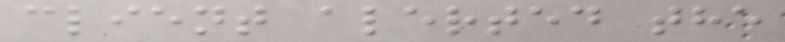client alerted the
